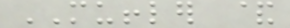MUFFLER &
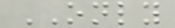ONLY
